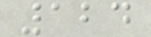124
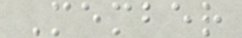Member
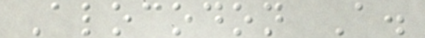Alocodon A.
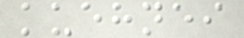kuehnei
